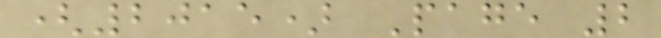(2015) Page 2
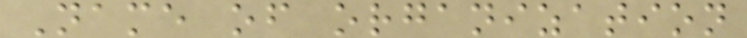Name of organization
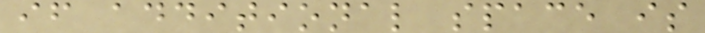if additional space is
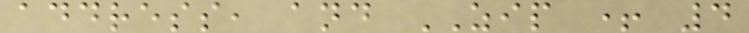address, and ZIP + 4
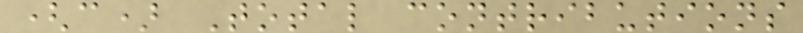(c) Total contributions
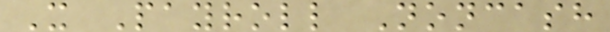X Payroll Noncash
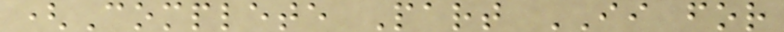(Complete Part II for
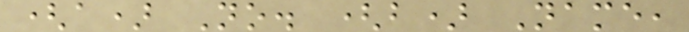(a) No. (b) Name,
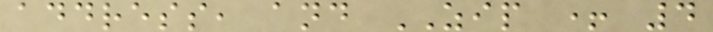address, and ZIP + 4
